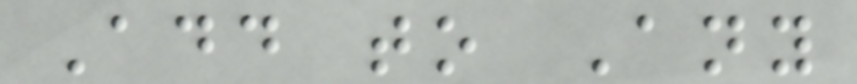Add to Any
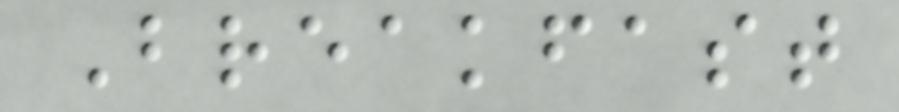Breakfast
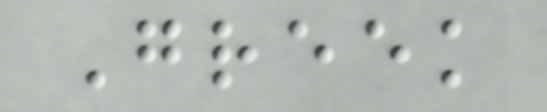Greek
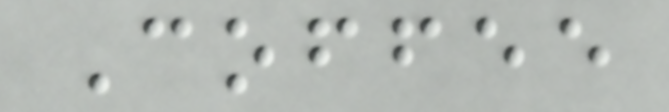Coffee
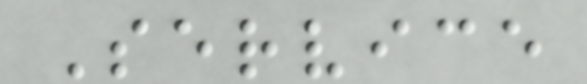Service
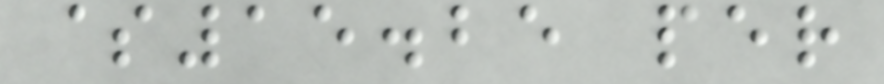$15.25 per
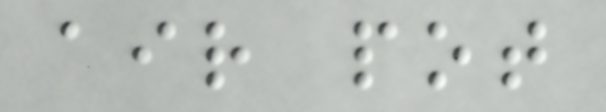air pot
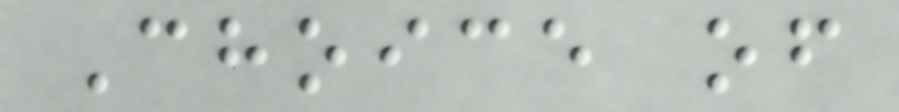Choice of
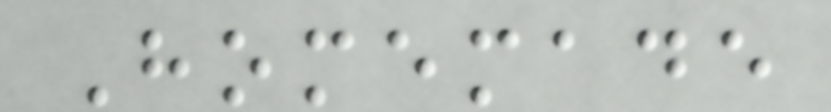Homemade
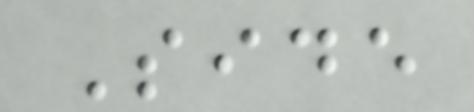Side
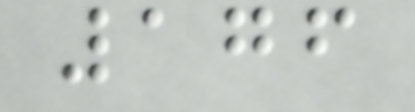176
